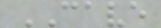CAVE
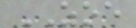ZOE
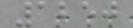1250
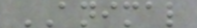ANIMAL
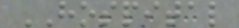HOSPITAL
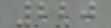220
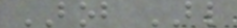BOB BL
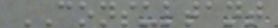CONSULTANT
